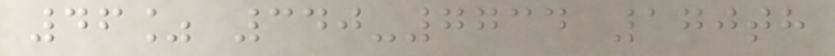46% 340-7734 170th
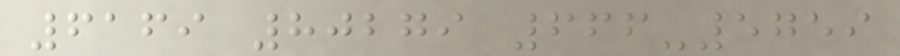6169 80279 666-5759
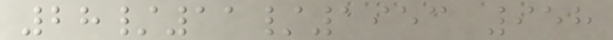28/11/1953 958
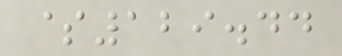$129.44
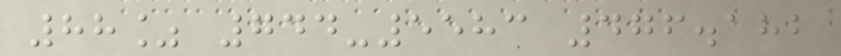88% 744-5583 476.182
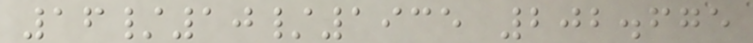16/10/1935 202.675
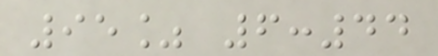95% 6:44
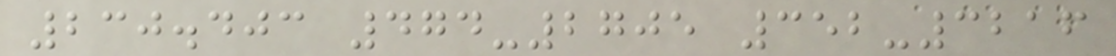230.403 474-2705 352-3216
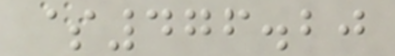$476.20
